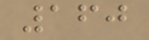160
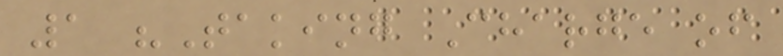1 "Taking Charge of
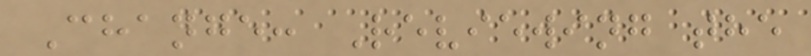Change: Reviewing the
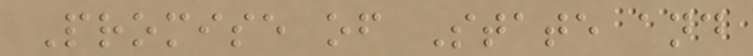Promise of State and
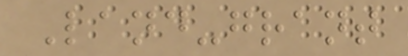Land-grant
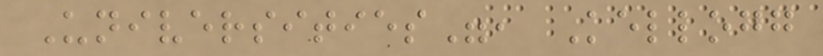Universities", Kellogg
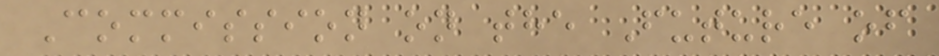Commission on the Future of
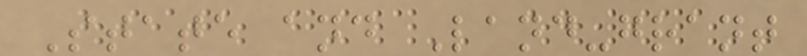State and Land-grant
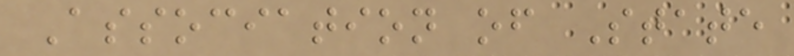Association of State
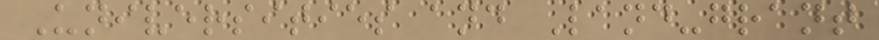Universities and Land-grant
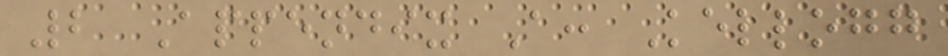2 Appendix A: Kellogg
